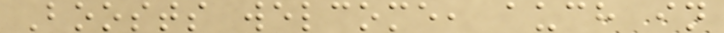Boosts welcome, auch in
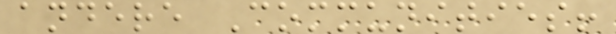andere Communities!
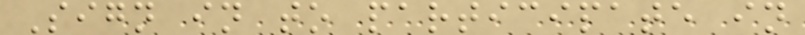Sign in to participate in
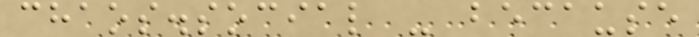chaos.social - because
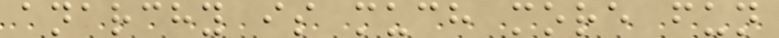anarchy is much more fun
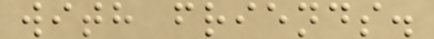with friends.
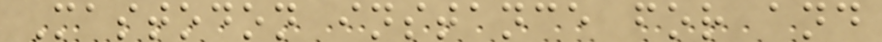Mastodon instance for and
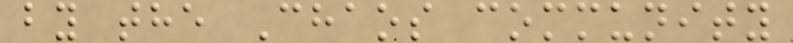by the Chaos community
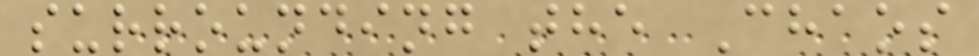surrounding the Chaos
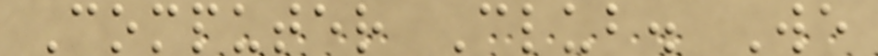Computer Club. We
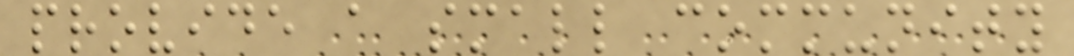provide a small community
